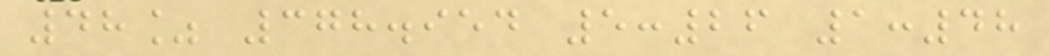48% 378.954 5:26 1:48
